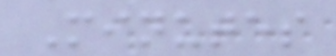Minutes
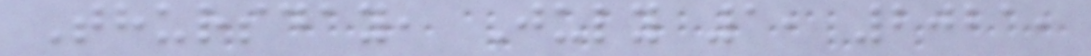Thursday, July 1, 2021,
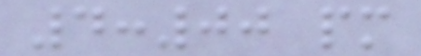4:00 pm
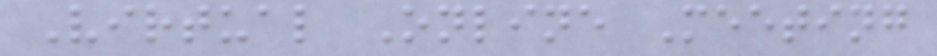Virtual Online Meeting
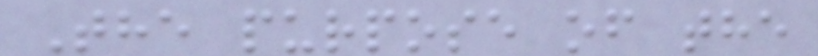The purpose of the
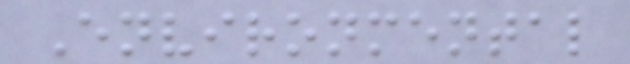Environmental
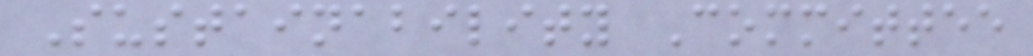Sustainability Committee
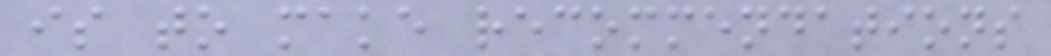is to make recommendations
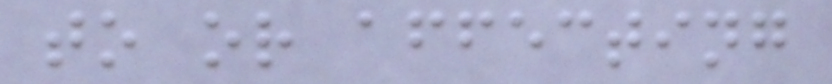to or affecting
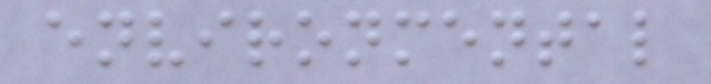environmental
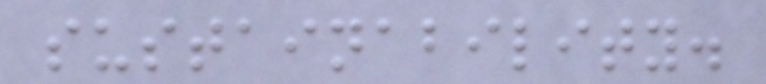sustainability.
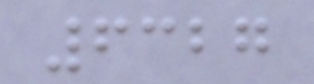6327
